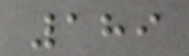189
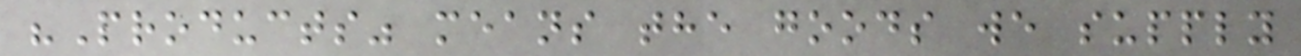"Products" means the goods we supply
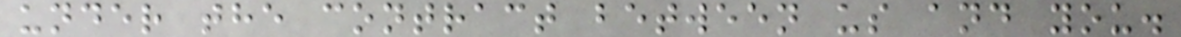under the contract between us and you.
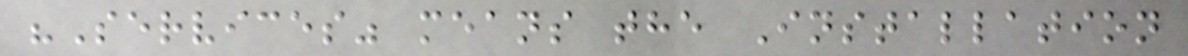"Services" means the Installation
